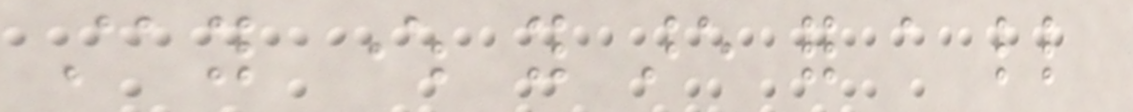stay where you are for a little
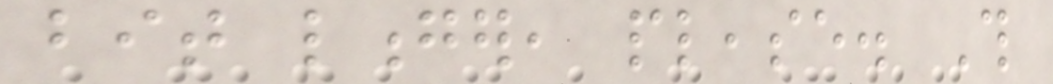bit longer, please. This
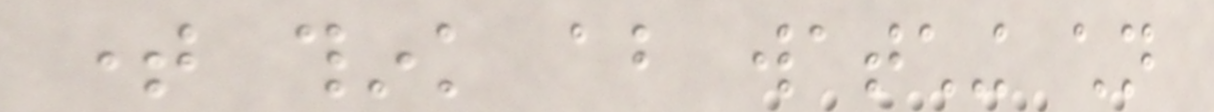time think about watching children
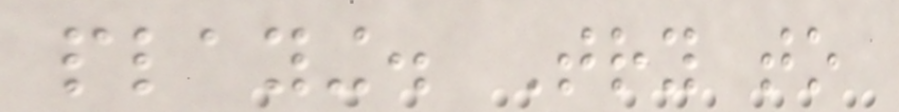playing. Try to
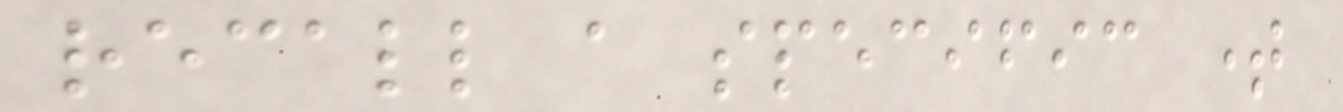recall a specific time
